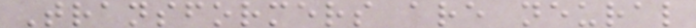Transformers are neural
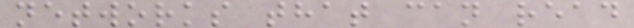networks that can read
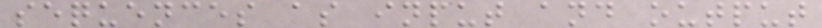sequences as input and output
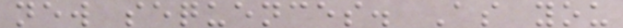new sequences. As you
